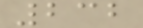232
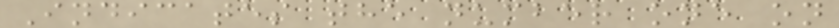Indicates the number one on
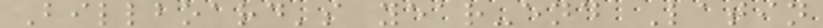Billboard's year-end Latin
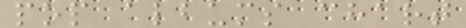pop albums chart
